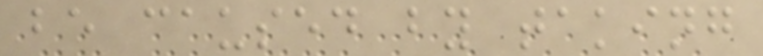be caused by taking
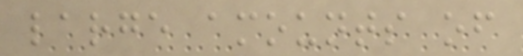large amounts of
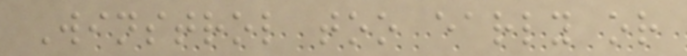Winstrol too early or
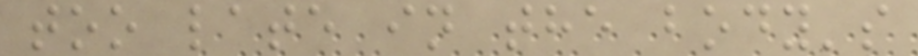too late in the body's
